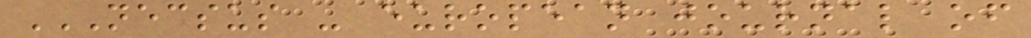NECSUS - EUROPEAN JOURNAL OF
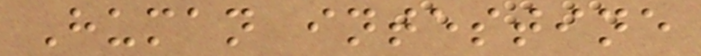Human intestine
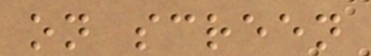on screen
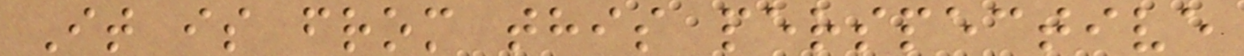It is from this perspective
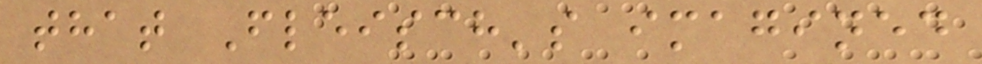that Fleisch's imagined
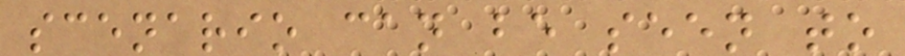scenario can be seen to
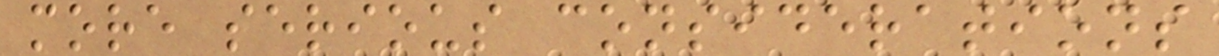more serious considerations
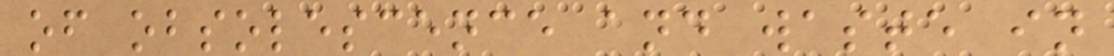of obsolescence and waste in
